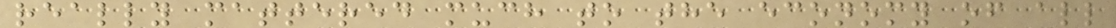really mattered much to the economy of all
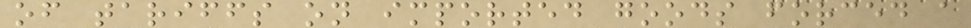of tariffs on imported goods forced a
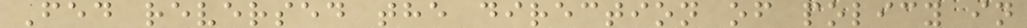Fed reversed the direction of policy in
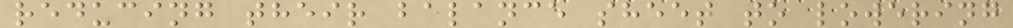reducing their balance sheet to lowering
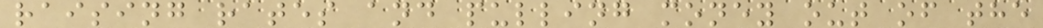raising rates and pulling money out of the
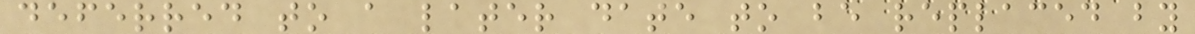deferred to a later date to be replaced by
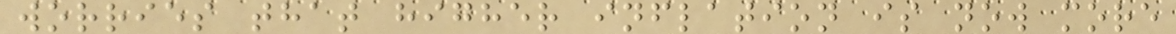worries that higher inflation is now more
